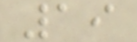19
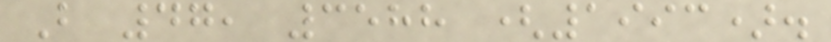B 47, 3588 (1993).
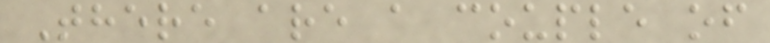There are a couple of
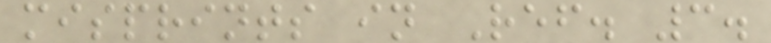misprints in Ref. 3.
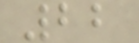22
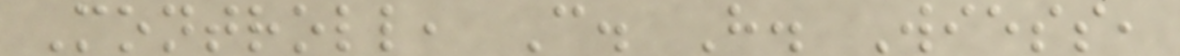Montroll, C. H. Wiess,
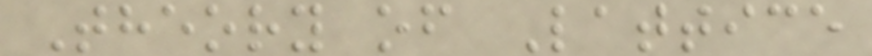Theory of Lattice
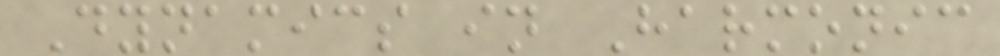Dynamics in Harmonic
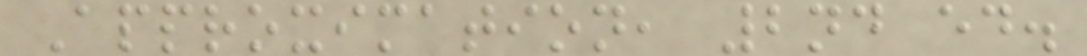Approximation, 2nd ed.
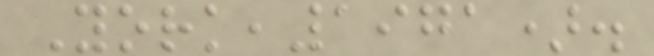York,1971).
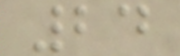24
